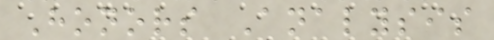Honors Analysis
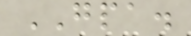GPA.
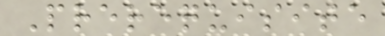Prerequisite
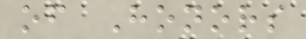of Honors
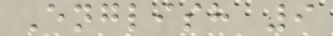English 9
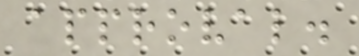approval.
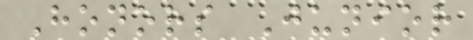Honors Junior
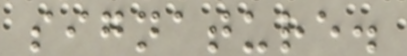signature.
